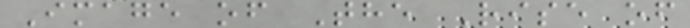Image of The Rise of
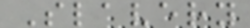Slavery
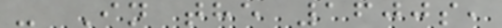- In the 1600s,
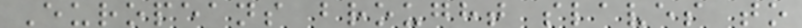Europeans brought slaves to
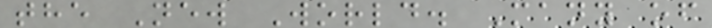the New World. Many of
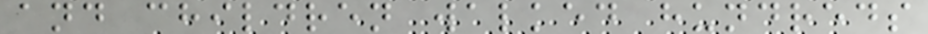and children walked hundreds
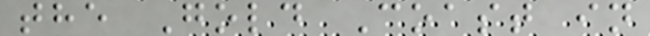the Gold Coast in
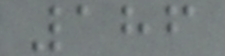186
